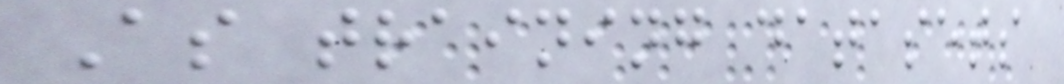As training datasets
